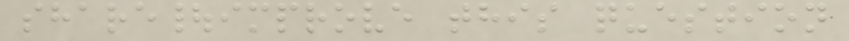share|improve this question
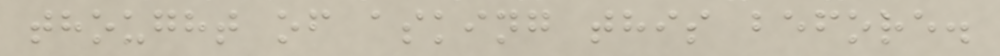thought of asking this before.
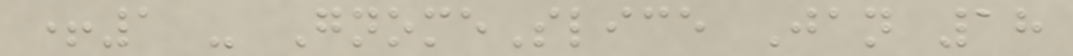+1 - GnomeSlice Jan 18
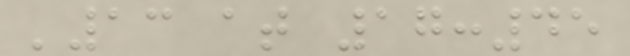'13 at 17:45
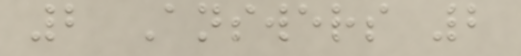2 Answers 2
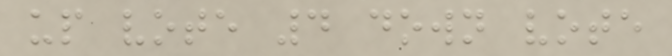up vote 4 down vote
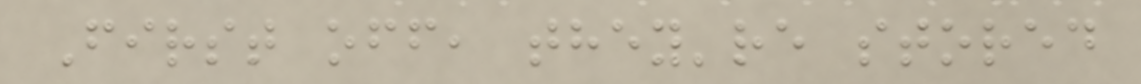First off, they're stored
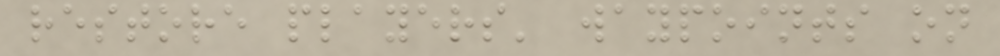restore players' waypoints on
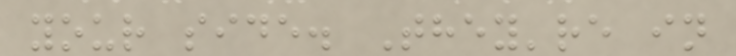your side. They're in
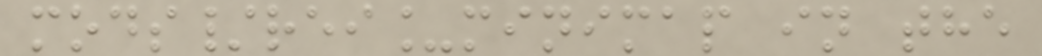mods/rei_minimap in the
